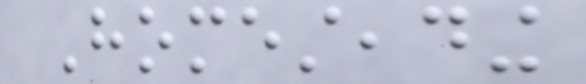Homesteading
